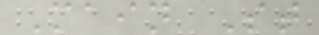Main St
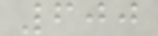600
